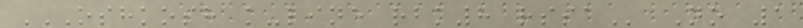OSHKOSH K-LINE RBK8 RSSA No 1
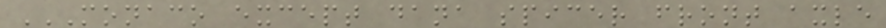MONACO EXCEPT DANA SPICER FRONT AXLE
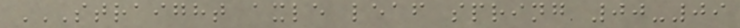STRAIGHT AXLE LEAF SPRING 00-09
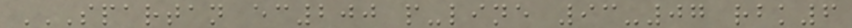SPARTAN EC200 P-LINE 93-07 RBK6
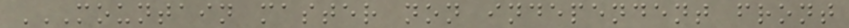MOUNTAIN MASTER NON INDEPENDENT FRONT
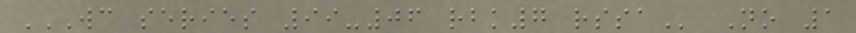WC SERIES 99-06 RBK7 RSSA No 1
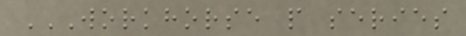WORKHORSE P SERIES
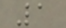1
